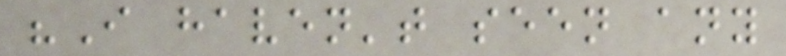"I haven't seen any
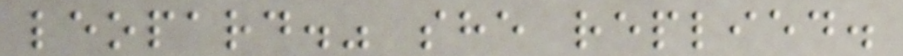leopard." she replied.
